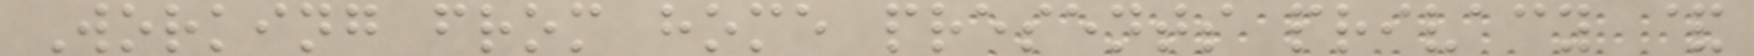Working from home presents privacy &
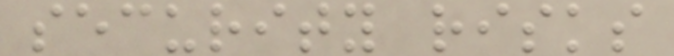security risks
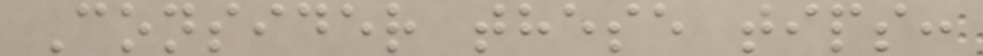Consider these tips:
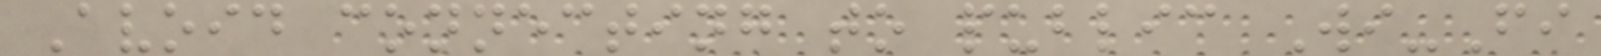Avoid connecting to public Wi-Fi
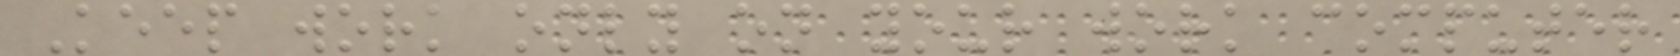Keep work only on your work computer
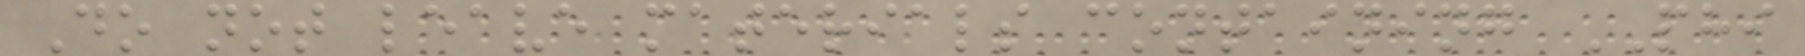Do not leave materials containing PHI
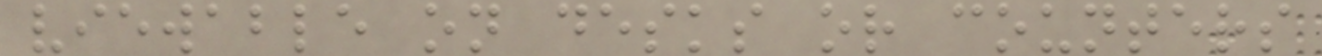viewable on desks or counters
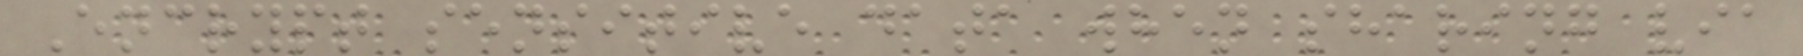Encrypt sensitive data when sharing via
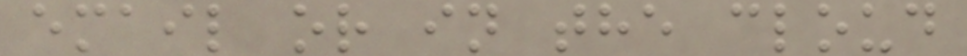email or in the cloud
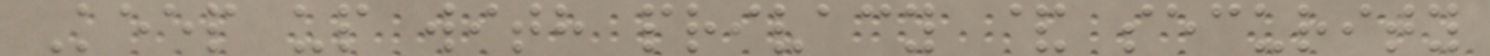Keep up with privacy & security
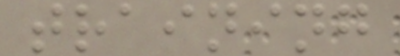training
